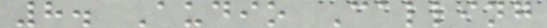8. Audio Calling
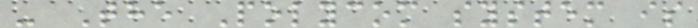- The Polycom system is
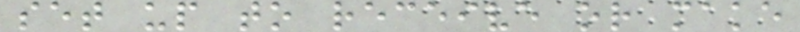set up to receive or make
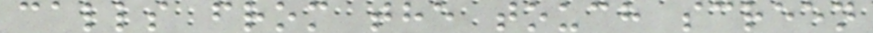calls from the touch screen
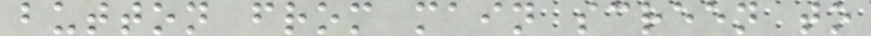button from main screen to
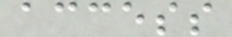access
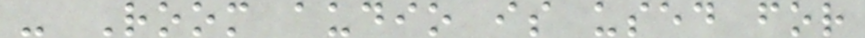- Room audio is used for
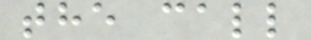the call
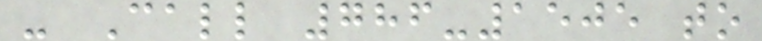- Call 786-1505 to
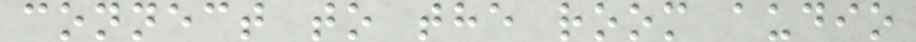connect to the room audio
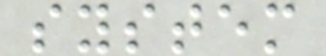system
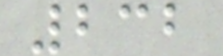232
